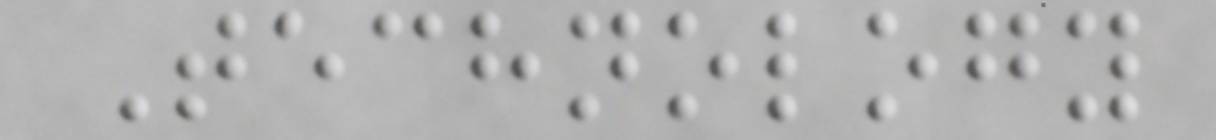Technology
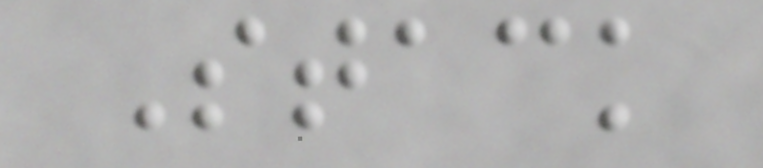Stack
